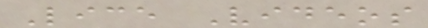Lice Videos
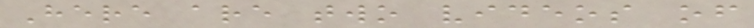Here are two videos of
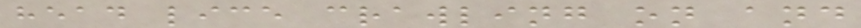head lice crawling on and
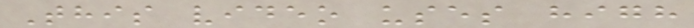This video uses high
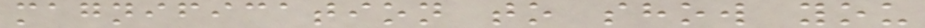magnification to show you
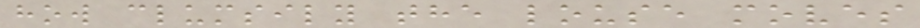how clumsily the louse moves
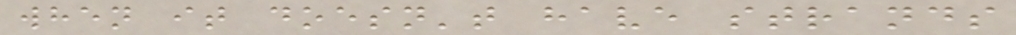when it doesn't have strands
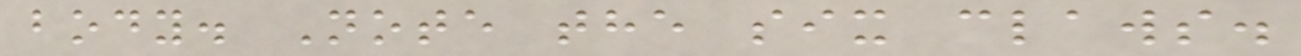body. Note the six claws.
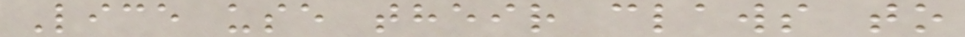Lice use their claws to
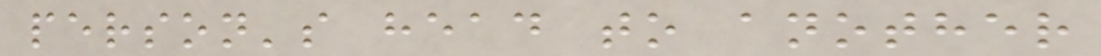person's head to another
